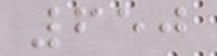650
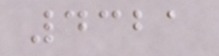4321
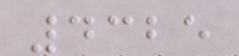4325
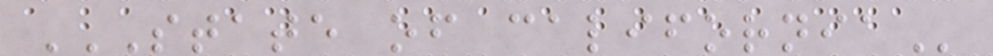STATE OF CALIFORNIA
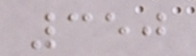350
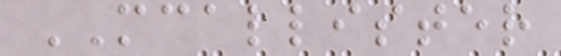MCALLISTER
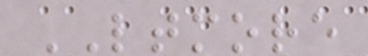LTMORE
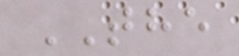THE
